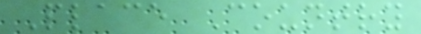Place Country
